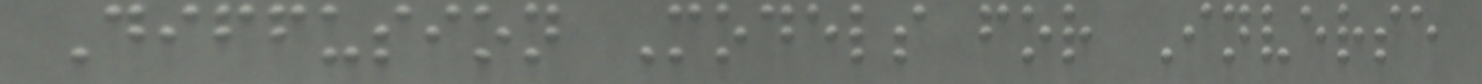Diffusion Models for Inverse
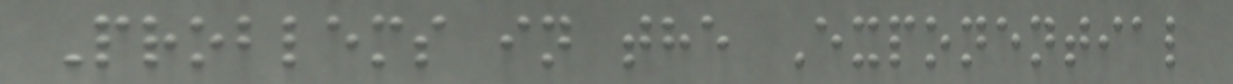Problems in the Exponential
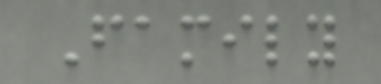Family
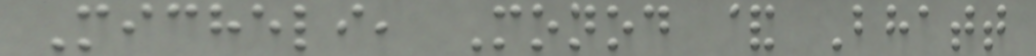Micheli, Monod & Bhatt
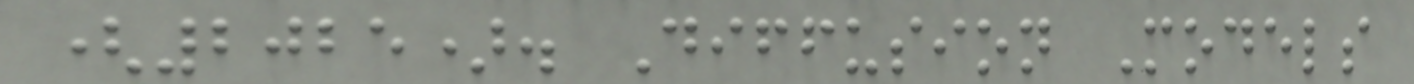(2025). Diffusion Models
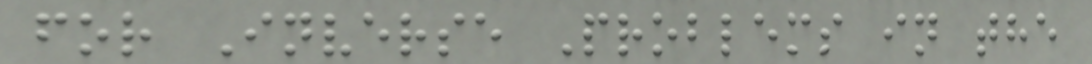for Inverse Problems in the
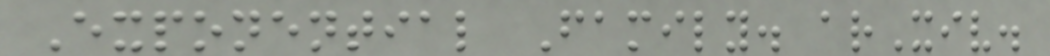Exponential Family. arXiv.
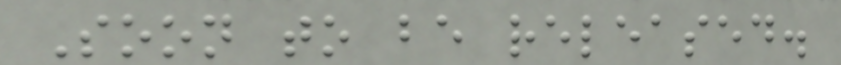Soon to be released.
